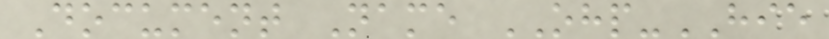Document Name OHP-HIE
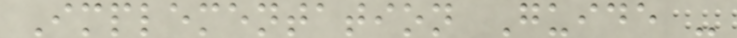Implementation Guide -
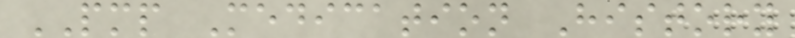PMP Medication History
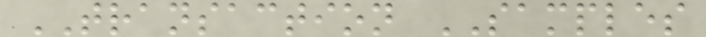TRANSACTION SAMPLES
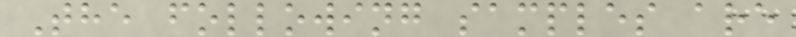The following samples are
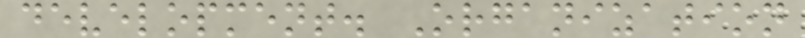development. Organization
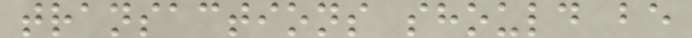transactions should be
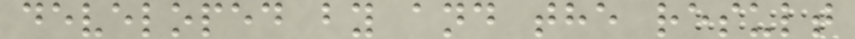developed by and the result
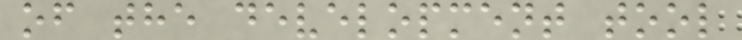of the development tool
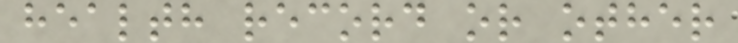health record or other
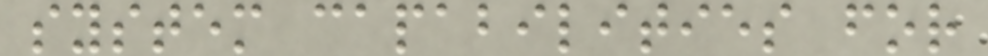system capabilities for
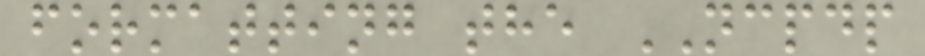formatting the NCPDP
